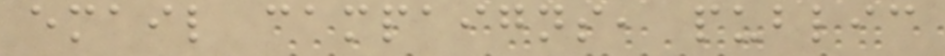email campaigns, public
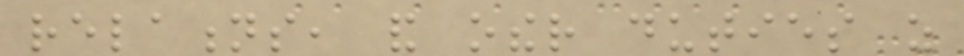relations, and other duties as
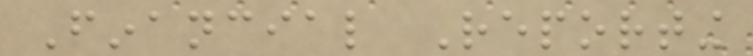Financial Reporting
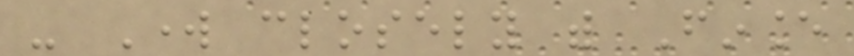- Work closely with Finance
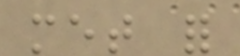met for
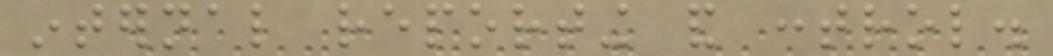internal reporting and control.
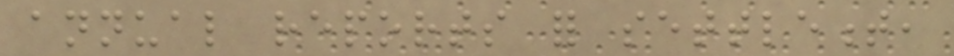annual reports for settlement,
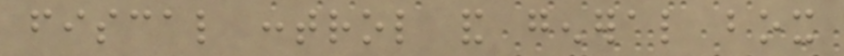fiscal control and general box
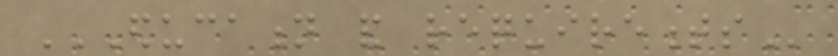EDUCATION AND REQUIREMENTS
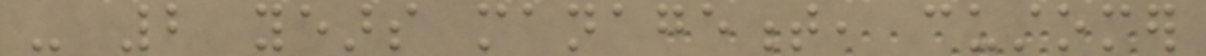- 2 years management, customer
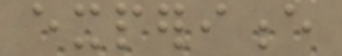experience
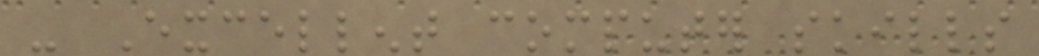- Excellent computer skills
